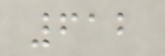612
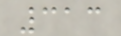313
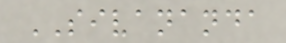SIVANANDA
